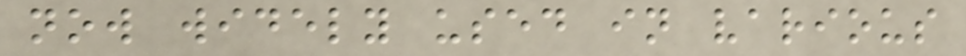now widely used in various
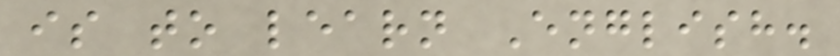is to learn English.
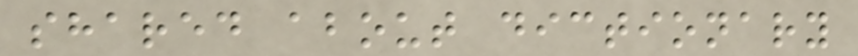shared about dictionary
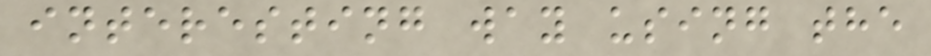interesting way using the
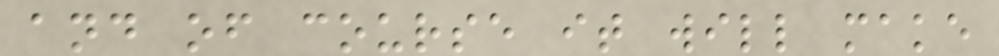and of course it will make
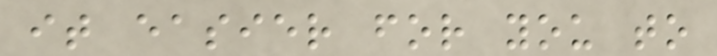it easier for you to
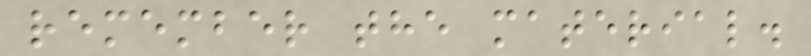remember the material.
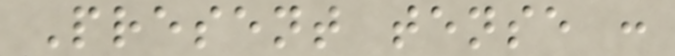Present tense :
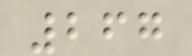267
